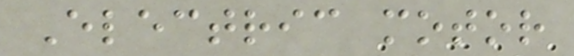Electric motor
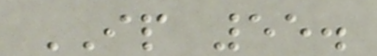IP 55.
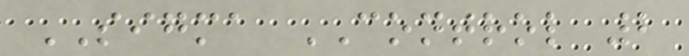SIGMA CONTROL 2
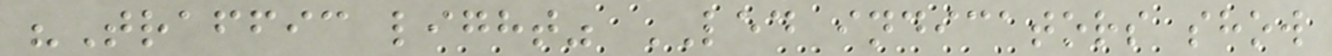"Traffic light" LED indicators show
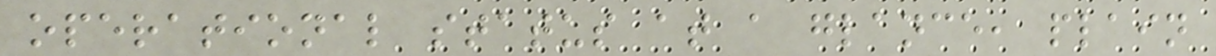operational status at a glance, plain
